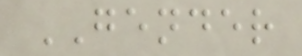GENDER
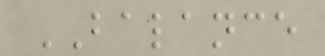BALANCE
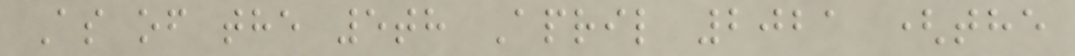As of the 5th April 2021 (the
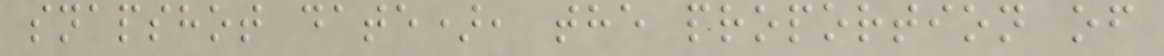snapshot date), the proportion of
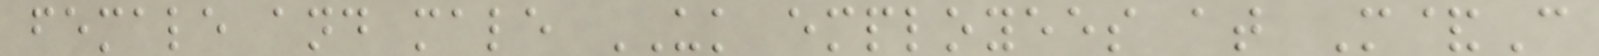female and male UK employees at M&C
